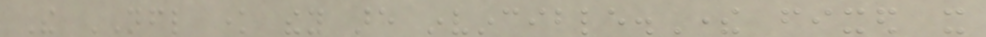The NFL know they are invincible.There fixed it
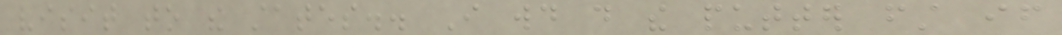visit to the states.. I would do the putter first if
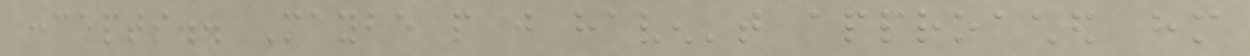concepts.. Maybe people just haven't approached him
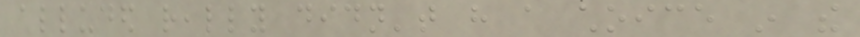alluded really didn't have a choice in the
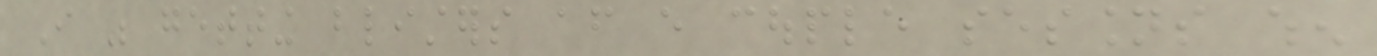I was getting blisters after every couple sessions when
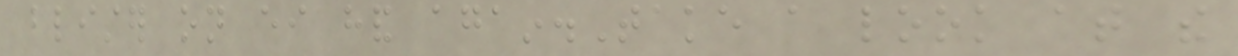blister on either hand again.Take a look at the
